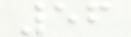56
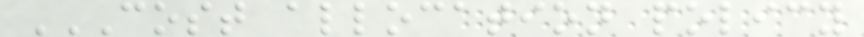COST ALLOCATION POLICY
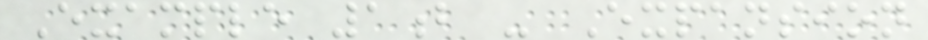Example 1b - Expansion
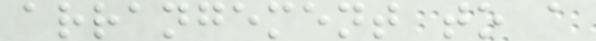arrangement to a
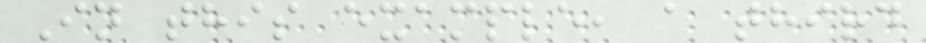In this example, a third
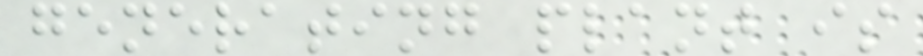generating plant is
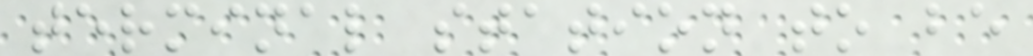terminal station to be
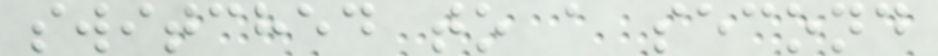switched to a second
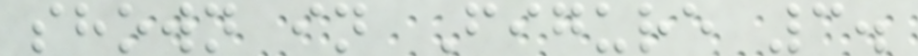shown in Figure 3.
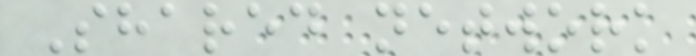Shared network
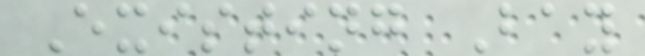Existing Bay
